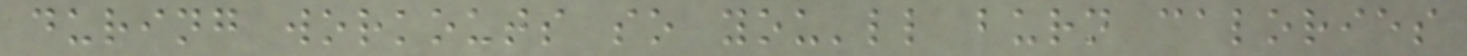during workouts so you'll burn calories
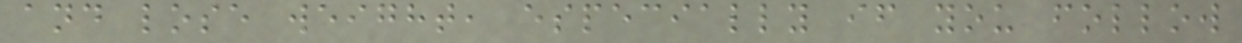and lose weight, especially if you follow
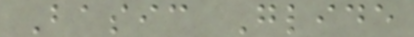Basic Glide
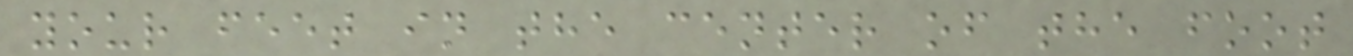your feet in the center of the foot
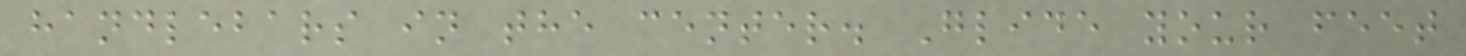handlebars in the center. Glide your feet
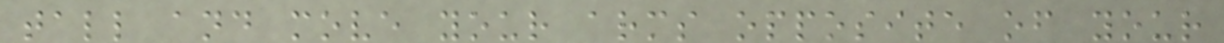tall and move your arms opposite of your
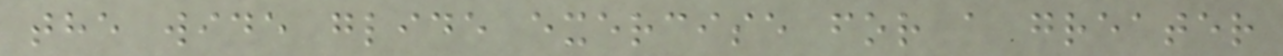the wide glide exercise for a greater
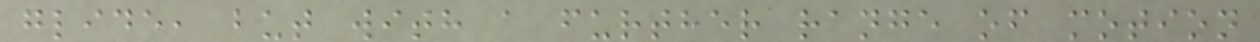glide, but with a further range of motion
